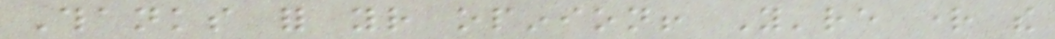Thanks for your opinion! You're right the
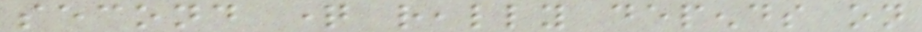second question really depends on
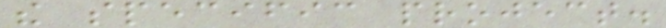the specific project.
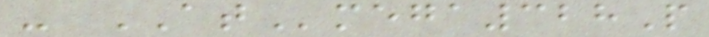- ATmega328P
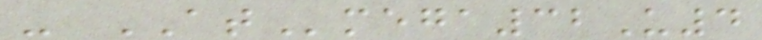- ATmega32U4
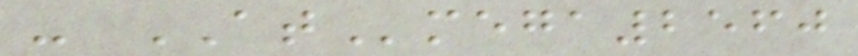- ATmega2560
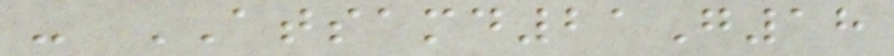- ATSAMD21G18
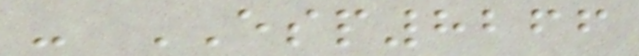- ESP8266
